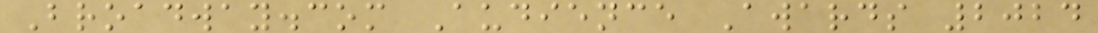Broadway.com Audience Awards 2024
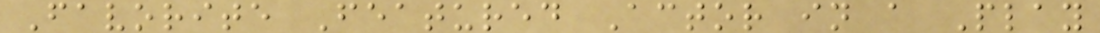Favorite Featured Actor in a Play
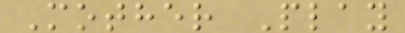Mother Play
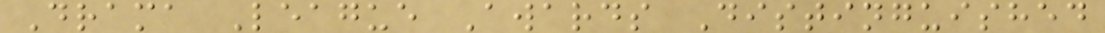Drama League Awards Distinguished
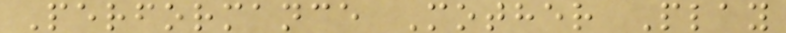Performance Mother Play
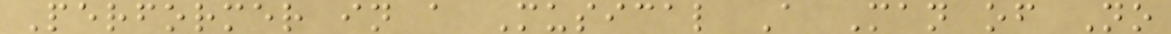Performer in a Musical A Man of No
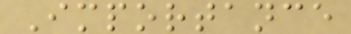Importance
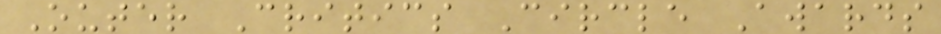Outer Critics Circle Awards
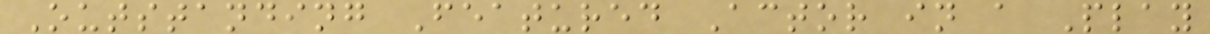Outstanding Featured Actor in a Play
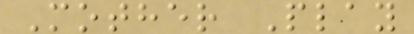Mother Play
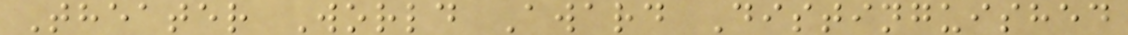Theater World Award Distinguished
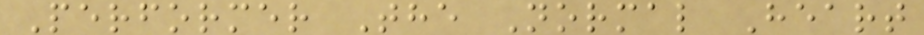Performer The Normal Heart
